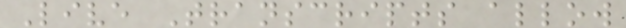Live Transcripts allow
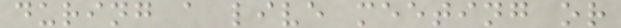during a live meeting or
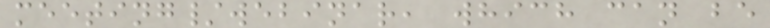meeting/webinar, which can be
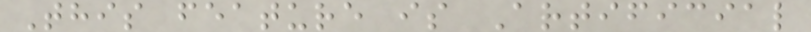This feature is Artificial
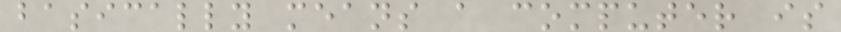basically means a computer is
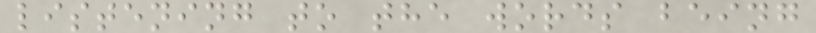listening to the words being
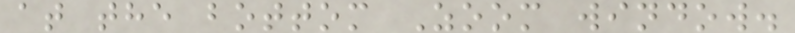at the bottom Zoom window.
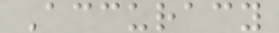Accuracy
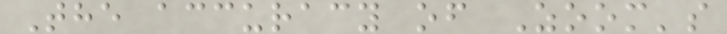The accuracy of Zoom's
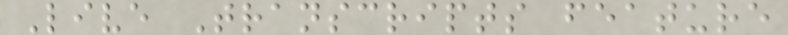Live Transcripts feature
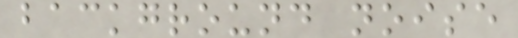background noise
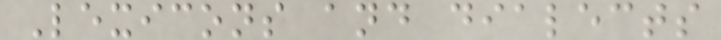Lexicons and dialects
